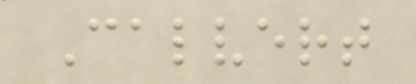Calvert
